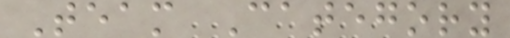Team Category
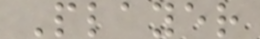Player
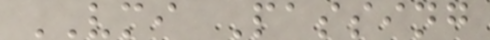VMI Passing
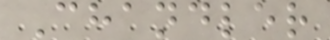Chandler
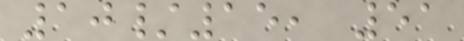10/15, 51
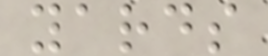yards
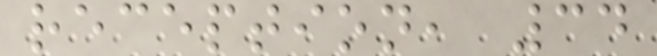reception, 34
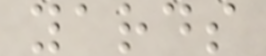yards
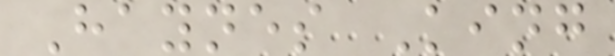Haynes King
